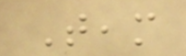Team
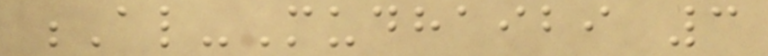Al-Mudhaibi 3
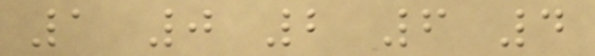1 0 2 6 4
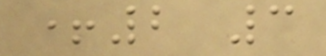+2 3
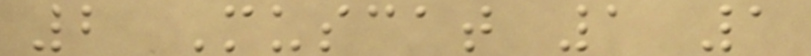2 Muscat 1 1
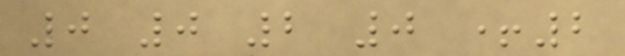0 0 2 0 +2
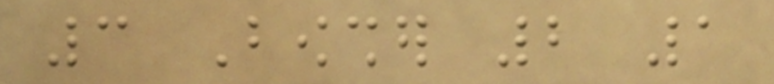3 Bowsher 2 1
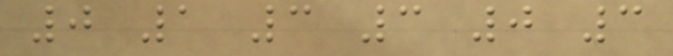0 1 3 3 0 3
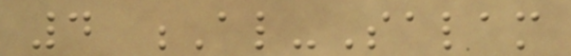4 Al-Salam
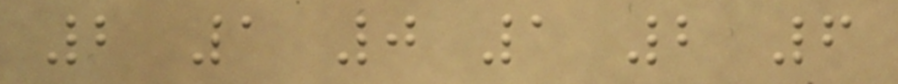2 1 0 1 2 6
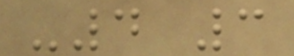-4 3
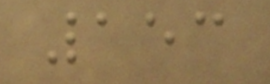153
